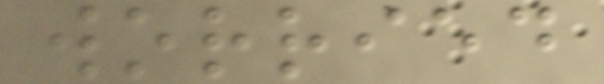worried
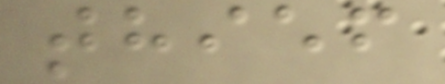thief
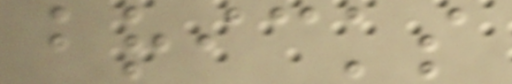bricks
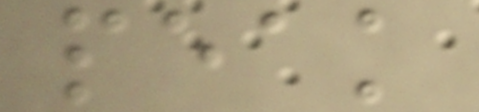peak
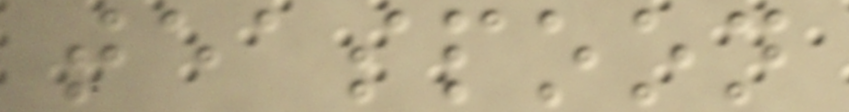teaspoon
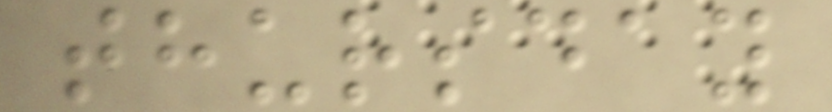thursday
